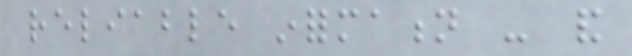reliable information - and
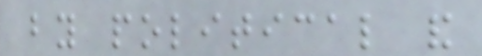by political and
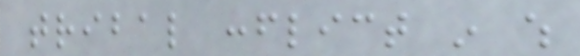tribal conflict in which
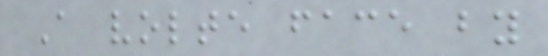A volte face by
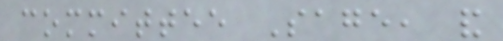committee Sage, and
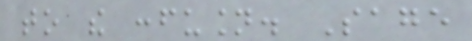to the confusion. Sage
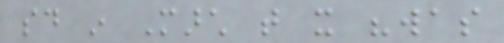said in March that it "was
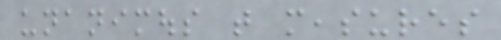unanimous that measures
